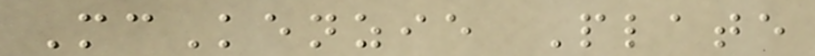McKenzie Plate
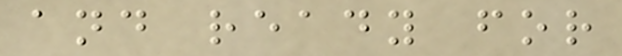and ready for
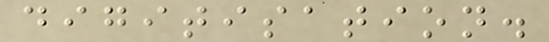digitisation.
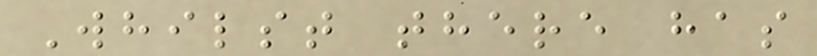Whilst there has
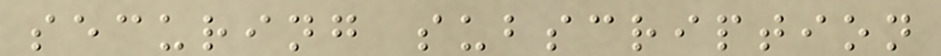securing subscription
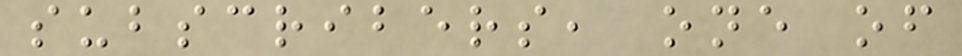subscribers, one of
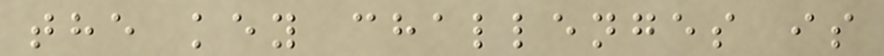the key challenges is
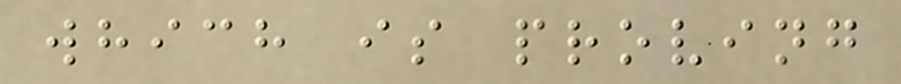which is proving
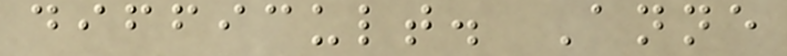difficult. Anne
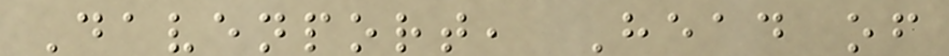Davenport, Head of
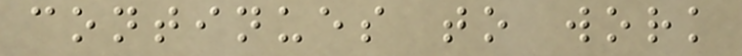continues to work
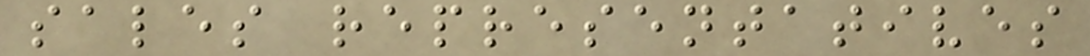sales representatives
